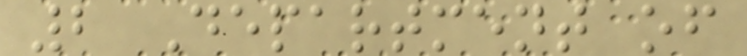2 Department of
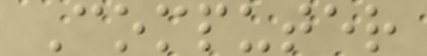Computer
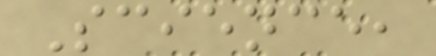Science,
